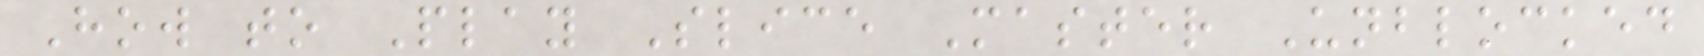How to Play Slice Master Unblocked
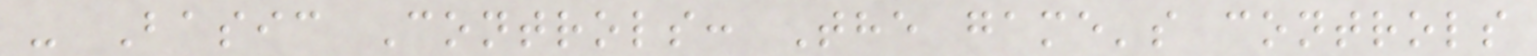- Basic Controls: The game's controls
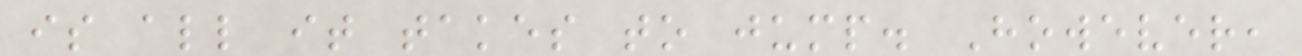is all it takes to jump. However,
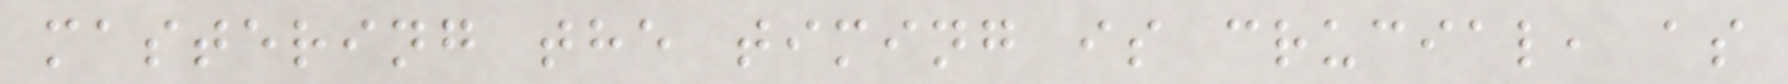mastering the timing is crucial, as
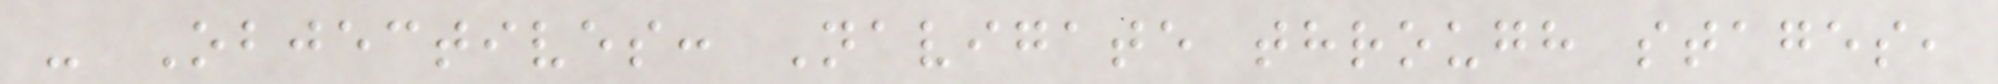- Objectives: Navigate through stages,
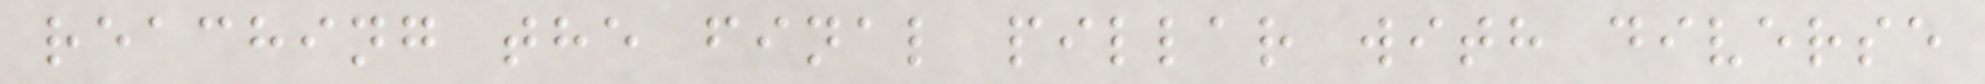reaching the final pillar with diverse
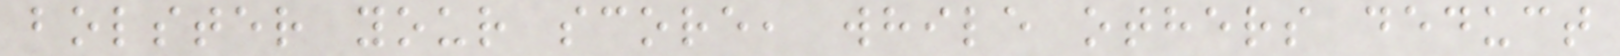bolster your score, while others deduct
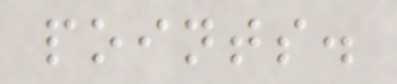points.
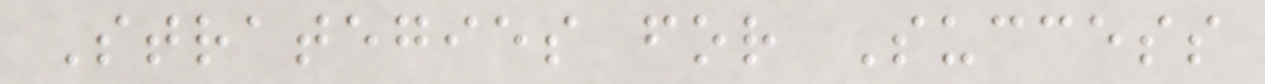Strategies for Success
